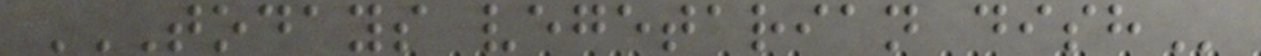TODAYS VEGETARIAN DISH
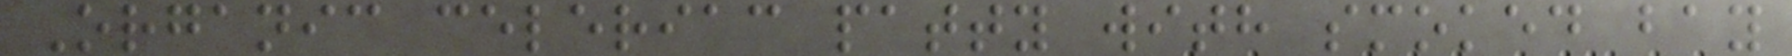Organic celeriac patty with smoked bay
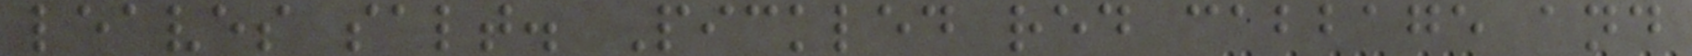leaves salt. Pickled red cabbage and
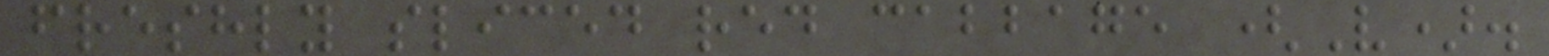freshly sliced red cabbage (V).
